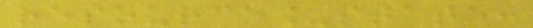resource_state:
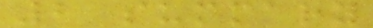2 summary
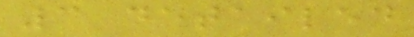3 detailed
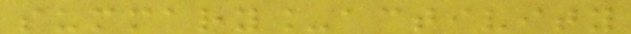summary_activity
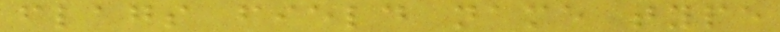flags field name type
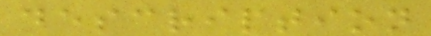description
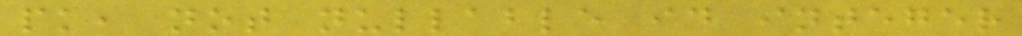pk, not nullable id integer
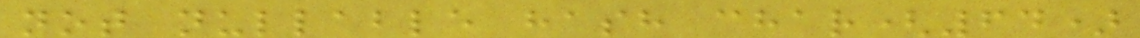not nullable hash char(64)
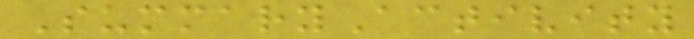SummaryActivity
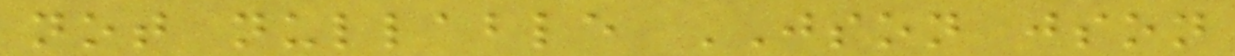not nullable JSON json
